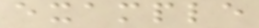example
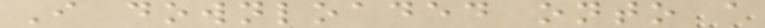I downloaded onto a
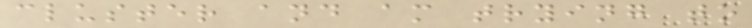cluster and am trying to
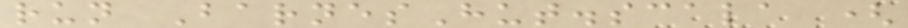run BarnesHut.scala (
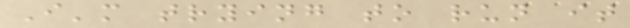I'm trying to run it
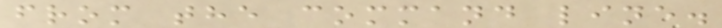from the command line.
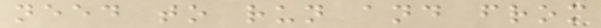need to run and from
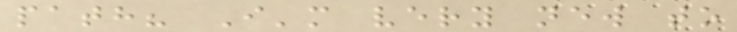path? I'm very new to
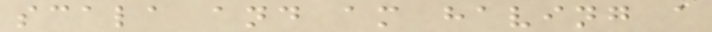scala and am having a
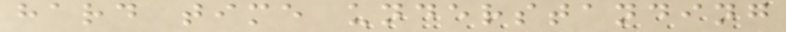hard time understanding
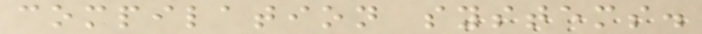compilation systems.
